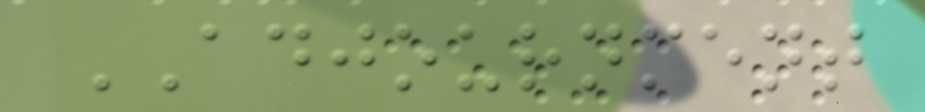ADJOURNMENT
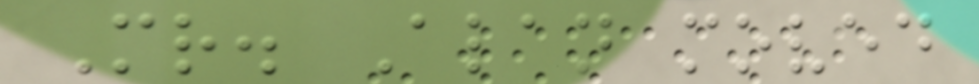Mr. Alan moved
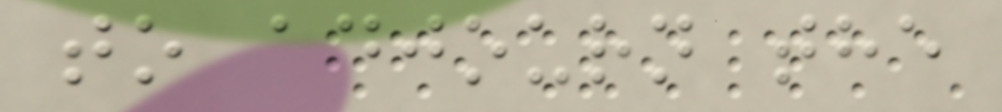to adjourn the
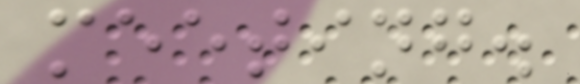meeting.
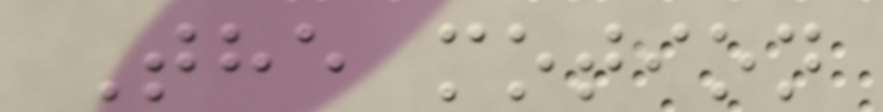The motion
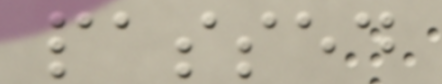passed
